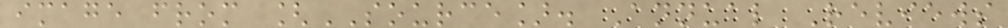image from [SOURCE]. Annual Reviews
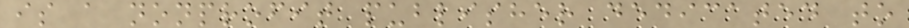is a nonprofit publisher dedicated to
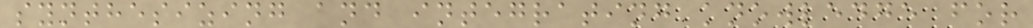synthesizing and integrating knowledge for
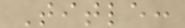Title:
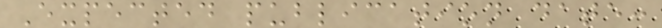Expected publication date:
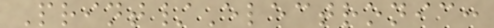Print/Electronic:
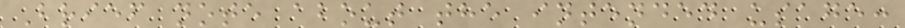Brief note about the intended usage:
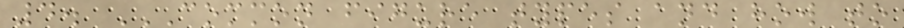4. COMMON FIGURE TYPES AND HOW TO
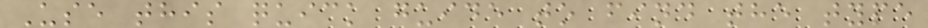Use this quick guide to find the type
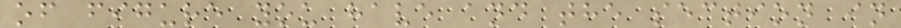of figure you have and the section in
